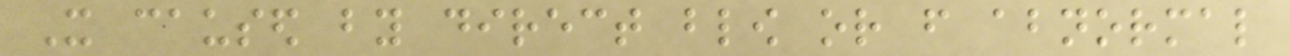It caused by direct blow or from abnormal
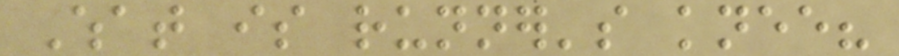What is runner's knee?
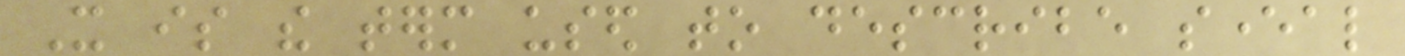It is the term used to describe several
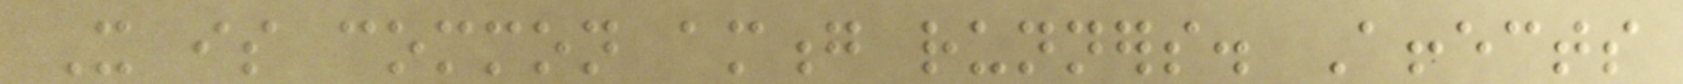It is common among runners. Affects
